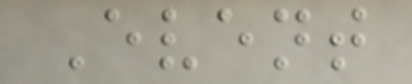Event
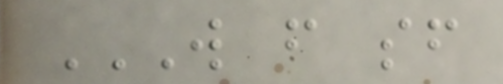W F SF
